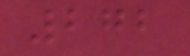272
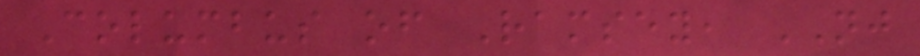Columbus of Ramsey, NJ
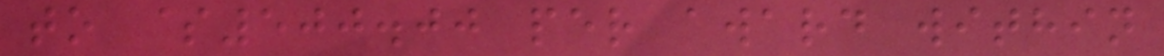to $500.00 per award within
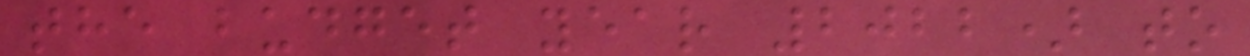the budget year 2022) to
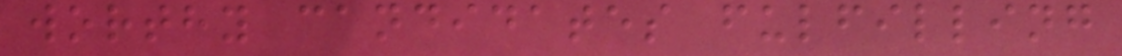worthy candidates fulfilling
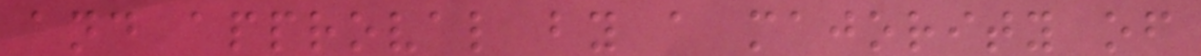and approval by a majority of
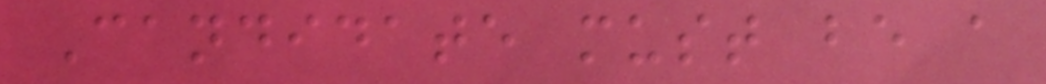Candidate must be a
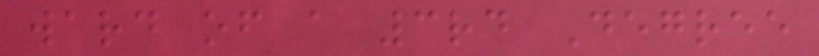ward of a 3rd Degree
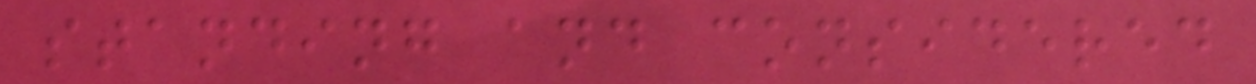standing and considered
